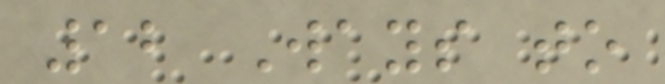12 Ways to
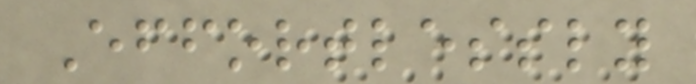Effortlessly
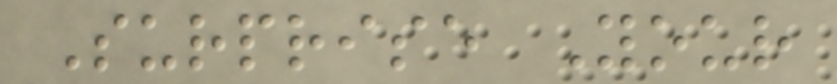Surprise Your
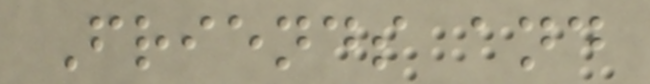Friends and
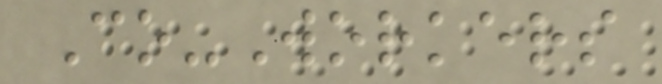Co-Workers
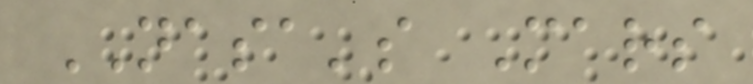NASA's Mars
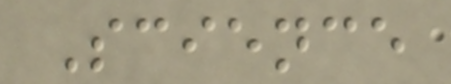Science
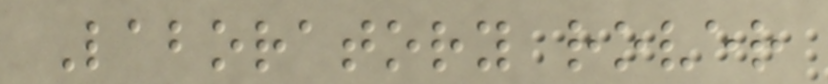Laboratory rover
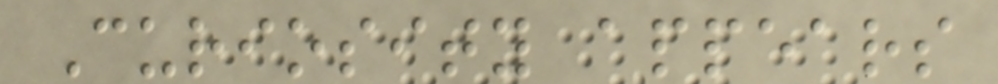Curiosity appears
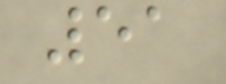51
